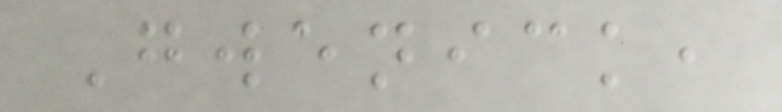Gwenick,
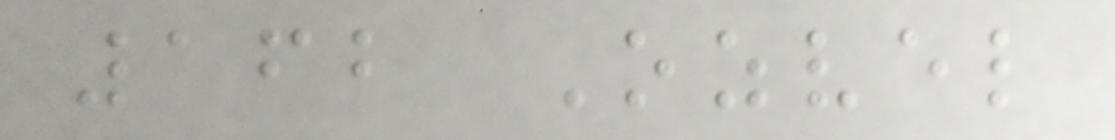162 Ozvel
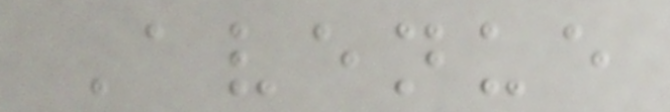Avenue
